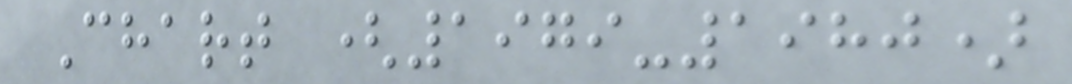Chart (1979-1980)
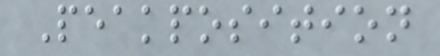Peakposition
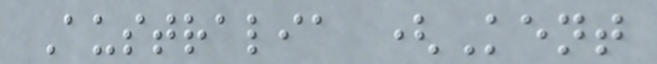Australia (Kent
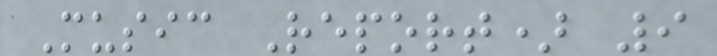Music Report) 9
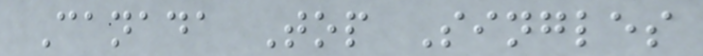Canada Top Singles
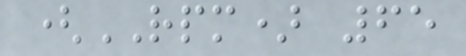(RPM) 65
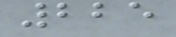225
